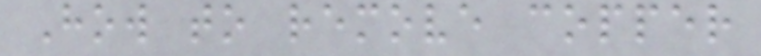How to remove copper
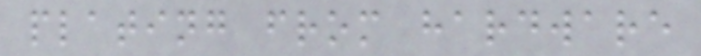plating from hardware
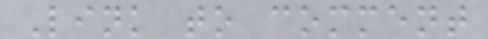Link to comment
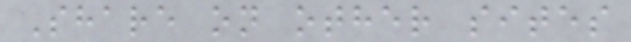Share on other sites
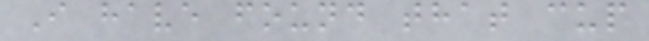I have found that cup
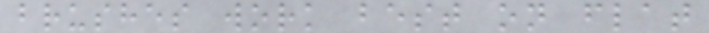brushes work best on flat
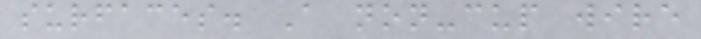surfaces. A non-cup wire
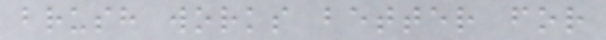brush works better for
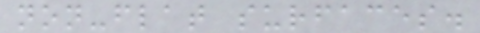non-flat surfaces.
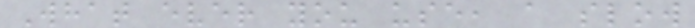What ever you use, a slow
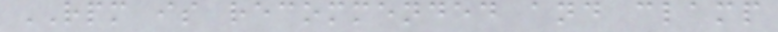RPM is recommended and clamp
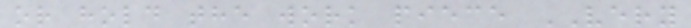or hold the work piece VERY
